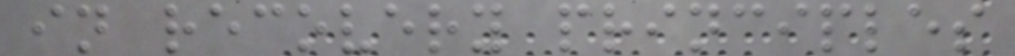in recovery principles
